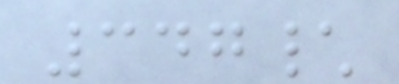347\
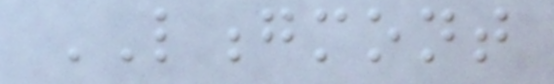LONGMONT
